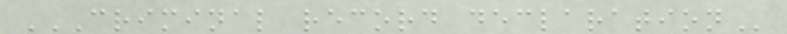CRIMINAL RECORD DECLARATION
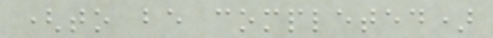(to be completed)
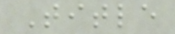Title
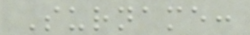Surname:
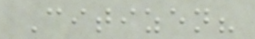Citizen?
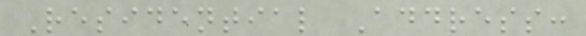Residential Address:
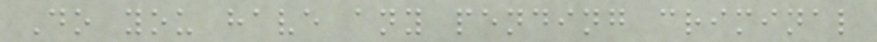Do you have any pending criminal
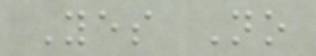Yes No
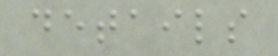details
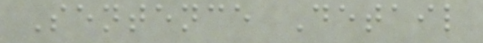Sentence Detail
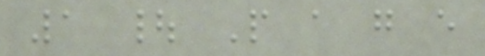1 | P a g e
